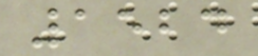1524
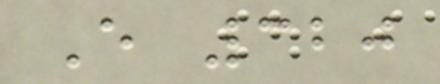E 320
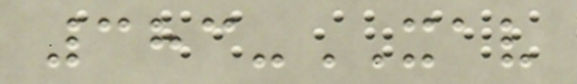383-XAV
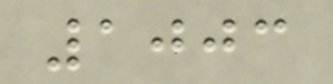1003
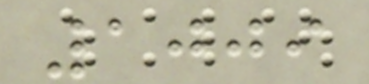1009
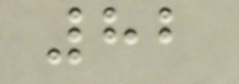82
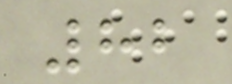82
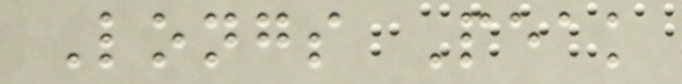Longs Peak
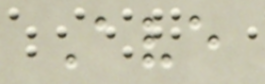Ave
